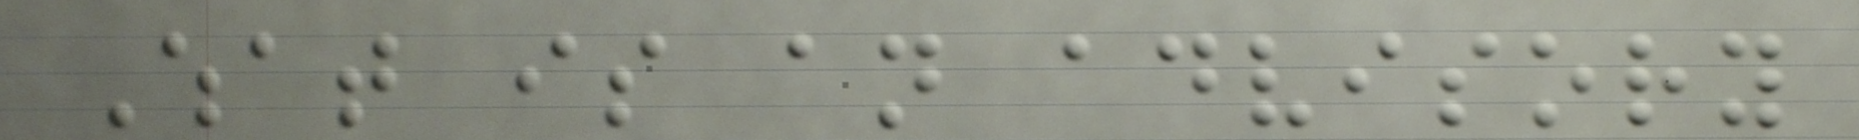What is an advisory
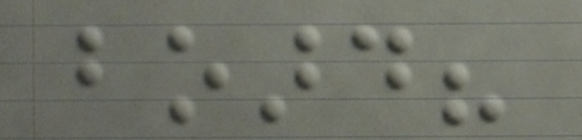board?
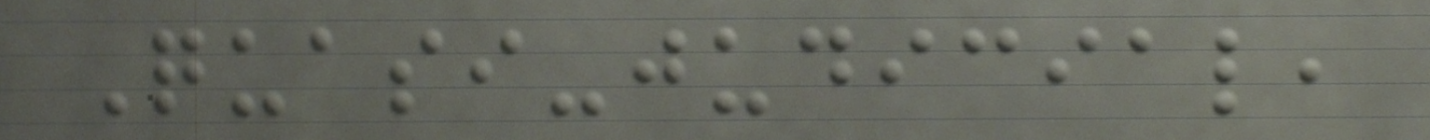Quasi-judicial,
